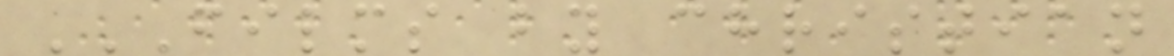FILMS BY CHRISTIAN
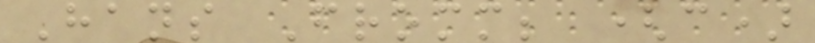Hans Fromm; (c)
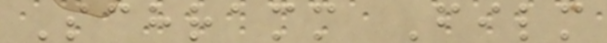Schramm Film
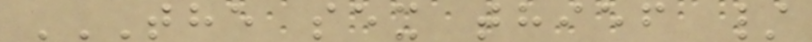THE SEX THIEF /
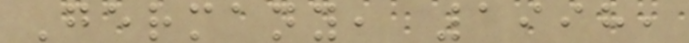Germany, 1998,
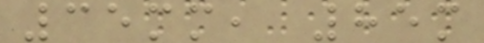35mm, 85m
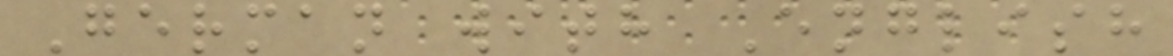German with English
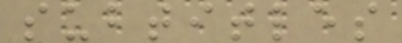subtitles
